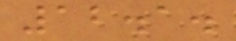12.1.
